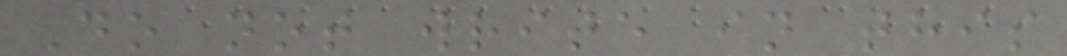Do not write in this
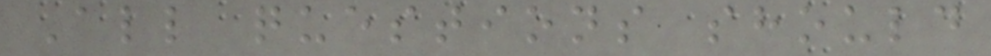All questions should
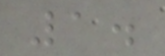1.
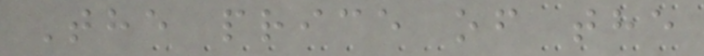The price of the
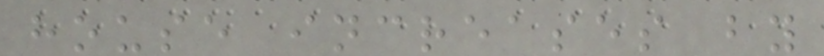house increases by
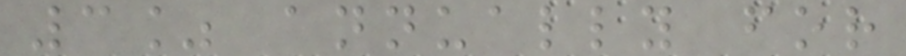3% annually for
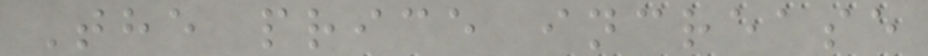The price increase
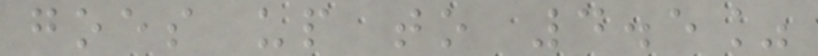goes up to 4.5%
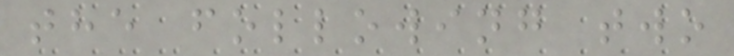the following two
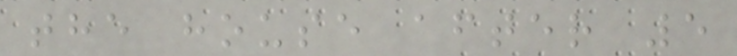the house after 5
